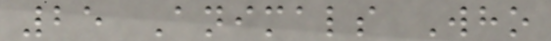25 Animals Who
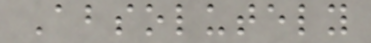Absolutely
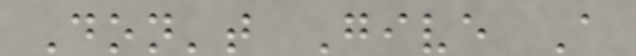Don't Give A
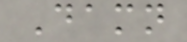Damn
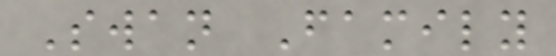Swan Family
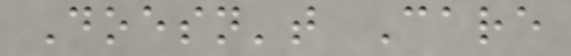Doesn't Care
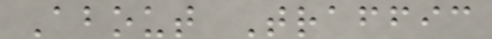About Traffic
